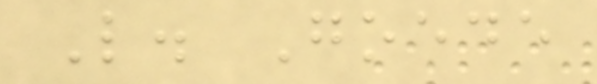L. Goede
